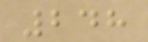248
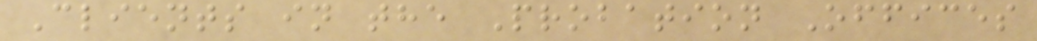Clients in the Probation Offices
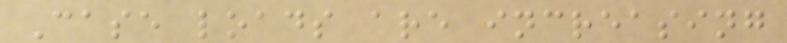Case loads are increasing
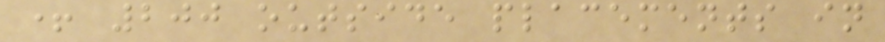+ 200 outside placements in
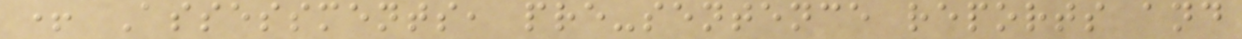+ Assessments, pre-sentence reports and
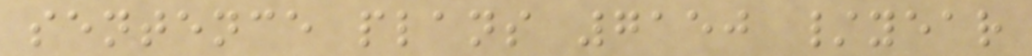sentence plans 7150 /year
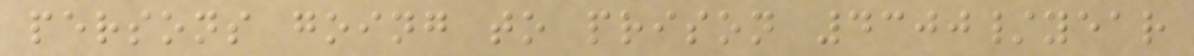persons going to prison 4300/year
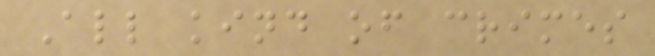All kind of crimes
